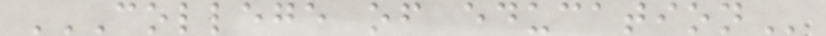COLLEGE OF EDUCATION
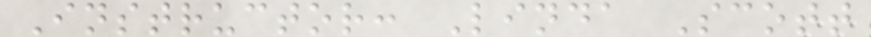Instructor: Linda Scott
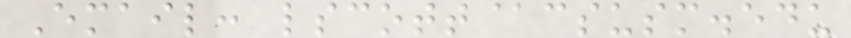Email: lscott@csusm.edu
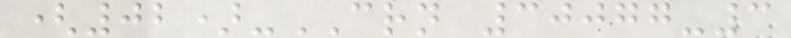(02)-CRN 30077-3
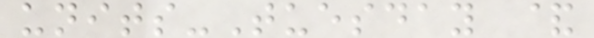units-Tuesday &
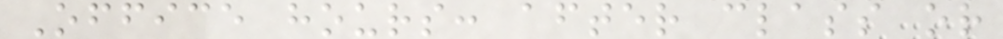Office hours: after class or
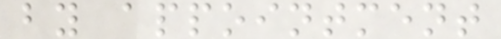by appointment
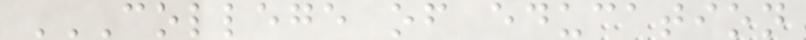COLLEGE OF EDUCATION
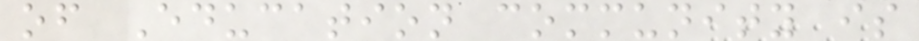of Education community is
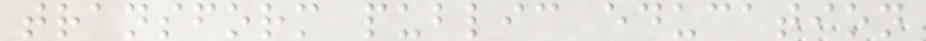transform public education
